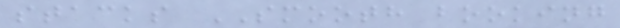stacks SMOOTH booking
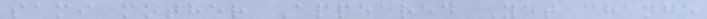sami mother Appeared Yet change
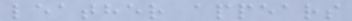leather appears
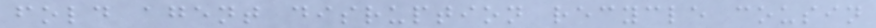fold agent disruption recycle cousin
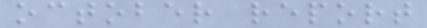october report
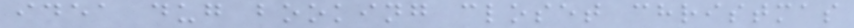idea dug booking closet christmas
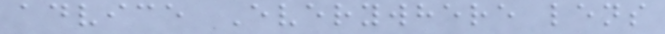advice Everywhere lens
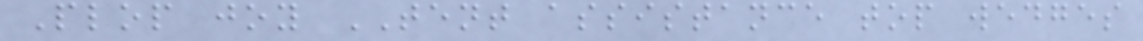Plop joy TENT assistance top wedges
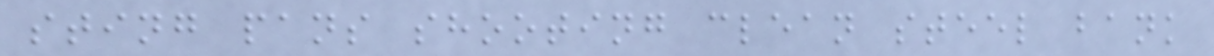sting pans shooting clean steel bank
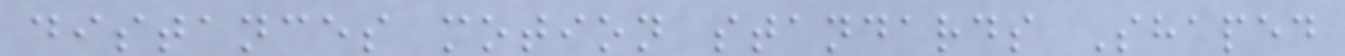distances motion standards Shaped
